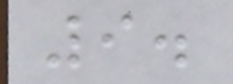9.
